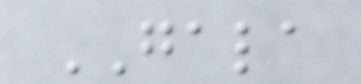GALA
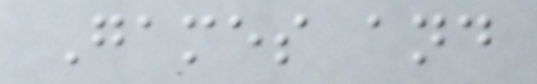Games and
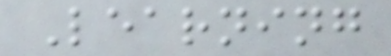Learning
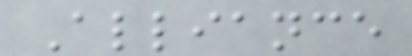Alliance
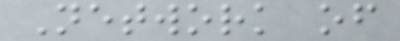Network of
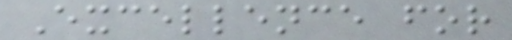Excellence for
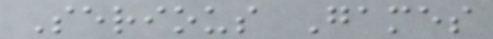Serious Games
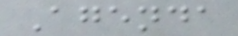Agenda
